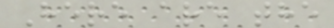Here are the
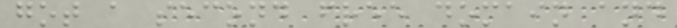got a second free domain and
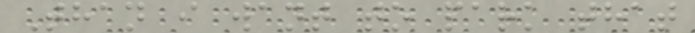Than i want to park that
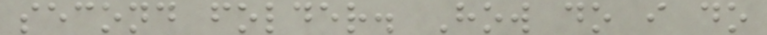second folder. How do i do
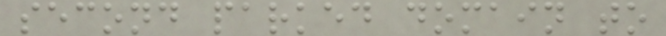second parked domain to
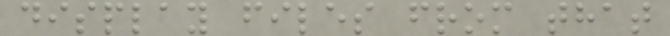display files from that
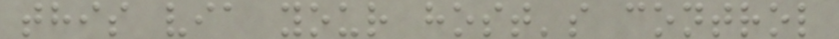this via your host's control
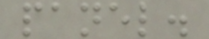panel.
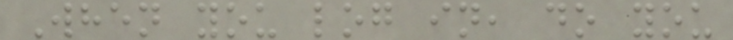When you log in, do you
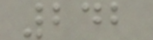242
